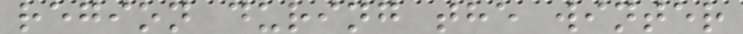region during the winter
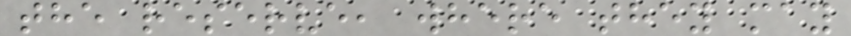the reserve, where they may
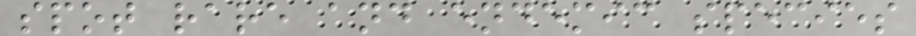spot rare and endemic species
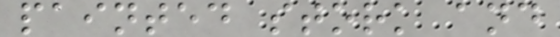painted stork and
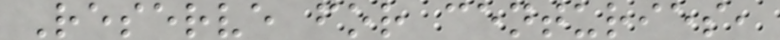Reserve for centuries,
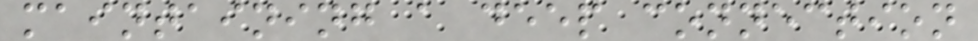maintaining a deep connection
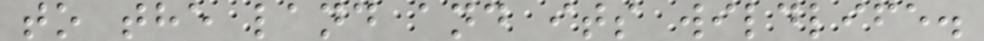to the land and its wildlife.
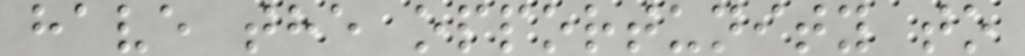have the opportunity to
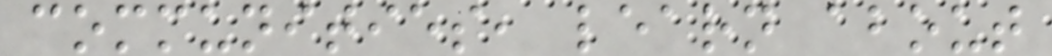communities, learn about
